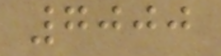7000
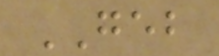GEB
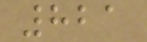821
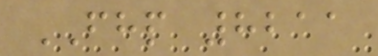FHP 8211
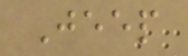Jeep
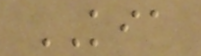KIA
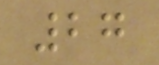27
